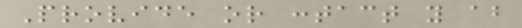Provide or contact you about
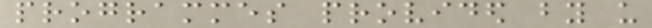programmes provided by us
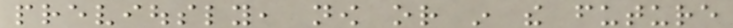previously, now or in the future
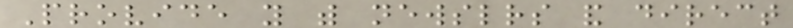Provide you with newsletters and direct
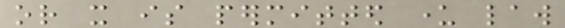or it is permitted under law
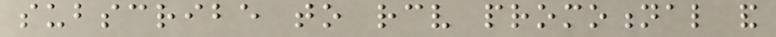subscribe to receive promotional and
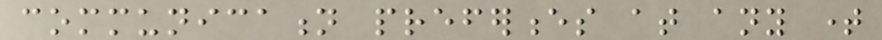communication preferences at any time
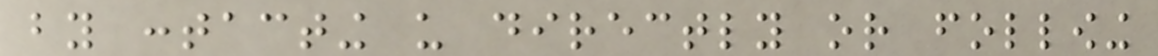by contacting us directly or following
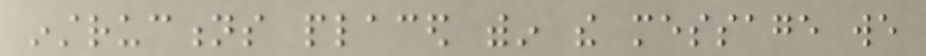instructions placed within the message we
